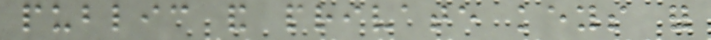public and private keys for
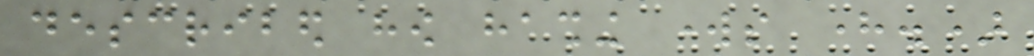described how hashing works here.)
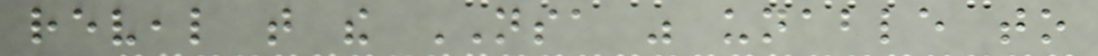reveal that the NSA was unable to
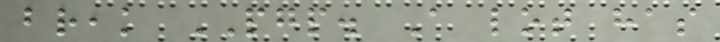break PGP. A lot has
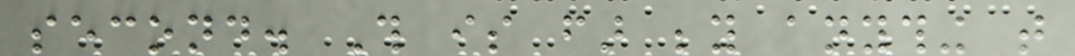second. This is far beyond anything that
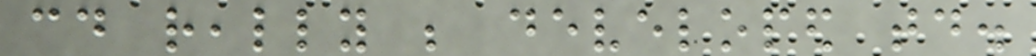could really be developed today.
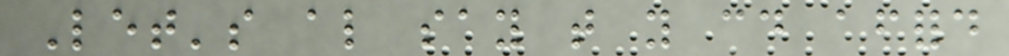Let's also say that you could afford
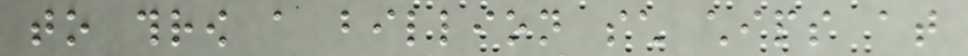to throw a billion such chips at
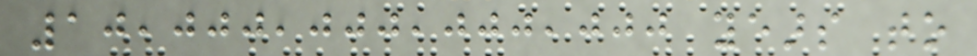10,000,000,000,000 years to
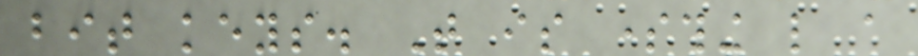bit keys. That is something like a
